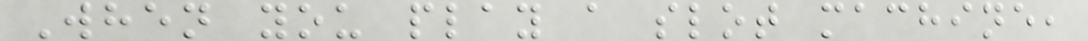When you play a slot machine,
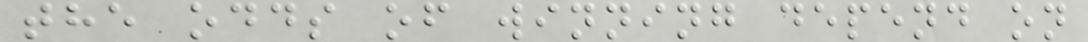the odds of winning depend on
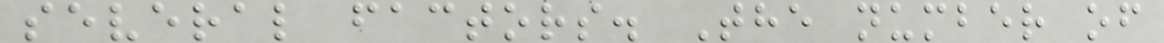several factors. The number of
